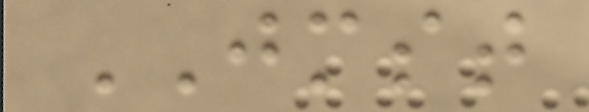JMST
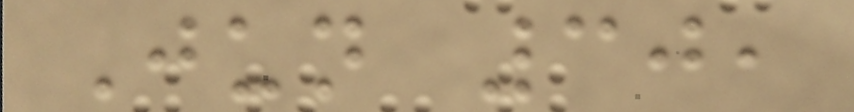Jun 30,
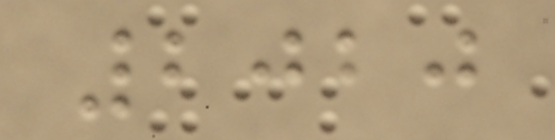2020
